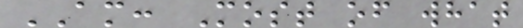AM: Most of what
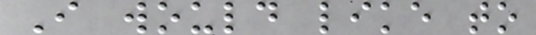I would like to
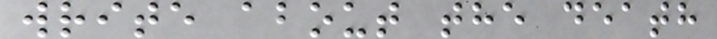write about the death
